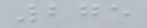275
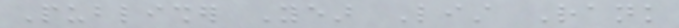Publisher Year List Rank
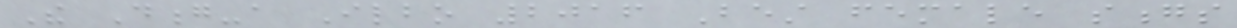The Dong-a Ilbo 2016 Best female songs
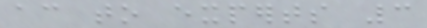according to experts 3
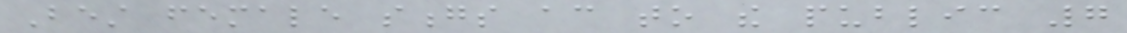Best female songs according to the public 7
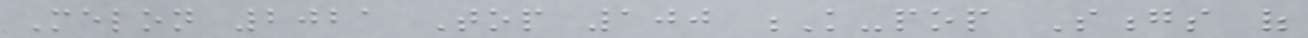Melon 2021 Top 100 K-pop Songs of
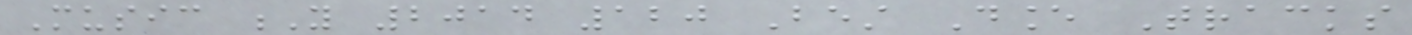Music Y 2014 120 Best Dance Tracks
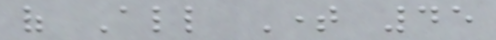of All Time 45
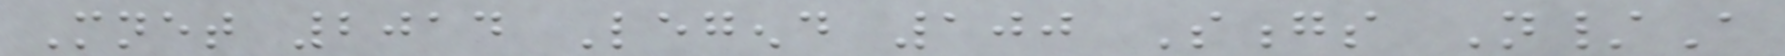Mnet 2014 Legend 100 Songs N/A
